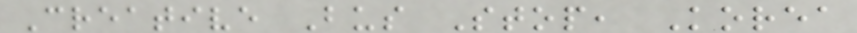Creative Bus Stop, Korea
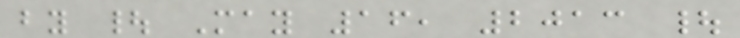by | May 16, 2013 |
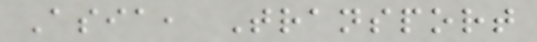Asia, Transport
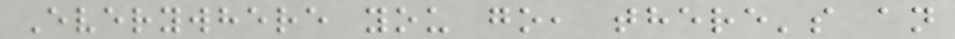Everywhere you go, there's an
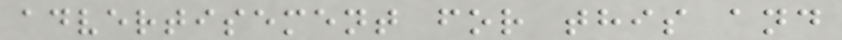advertisement for this and
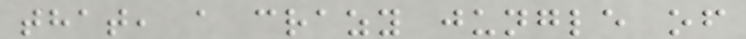that, a crazy jungle of
